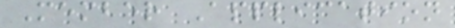Member Application
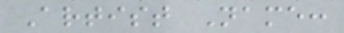Artist Name:
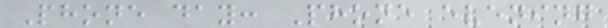Phone day: Phone evening
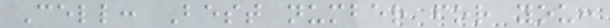Cell: Best number for you:
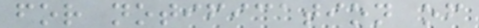for notification of
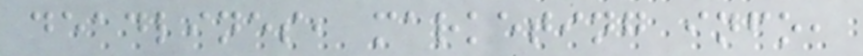deadlines, marketing info,
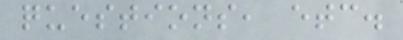questions, etc.
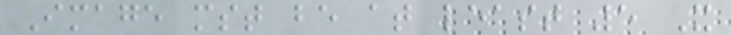Image mst be at least 5 X
